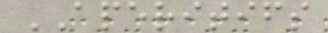APERITIFS
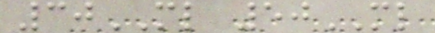30ML 50ML
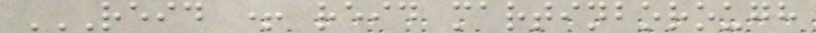REID + REID MARTINBOROUGH
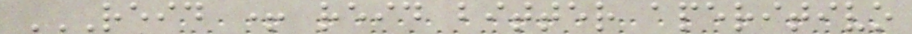REID + REID BITTER APERITIVO
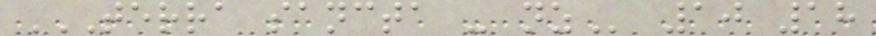TERRA SANCTA - NZ 10 18
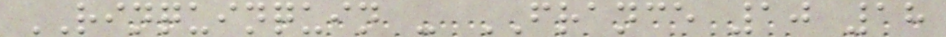RINQUINQUIN - FRANCE 10 18
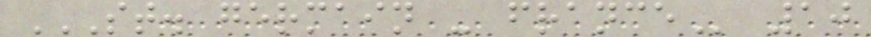ST. GERMAIN - FRANCE 10
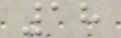18
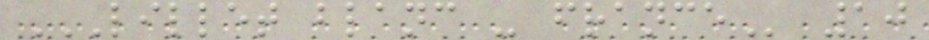LILLET BLANC - FRANCE 10
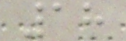18
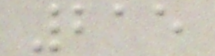215
